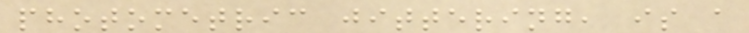photometric jittering, is a
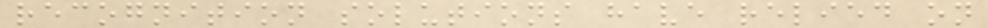recognition solutions have relied on
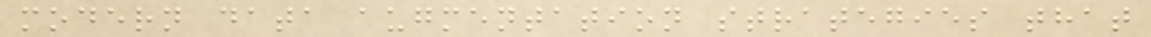modern data augmentation strategies that
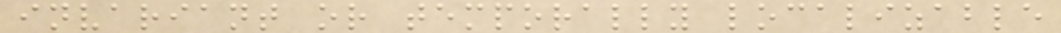invariant or temporally localizable
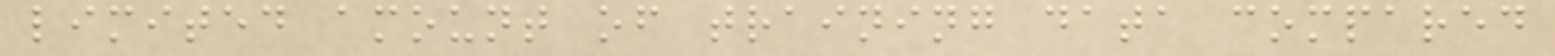limited amount of training data compared
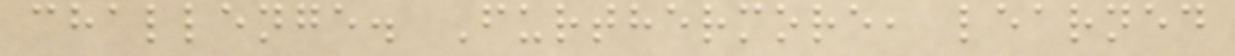challenge. Furthermore, learned
